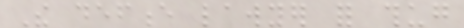The defence lawyer for thug
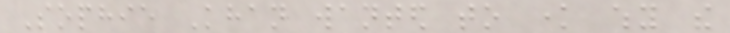Sophie Khan wanted to know why the
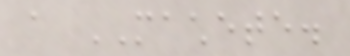a MACHETE.
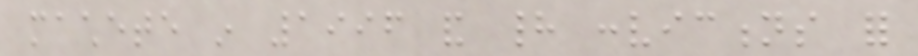machete in 1996 and had convictions for
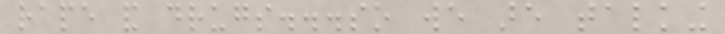rape and drugs...so we are talking
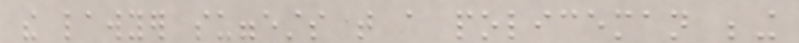the lawyer suggests that a policeman being
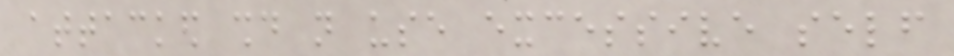attacked should not use excessive self
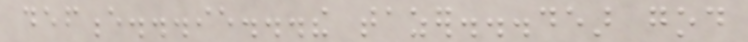defence...ie...the tazer...dear god
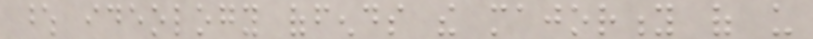whose ideology offends the majority of us
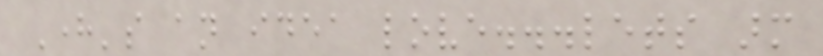Here's an idea love...lets arm
